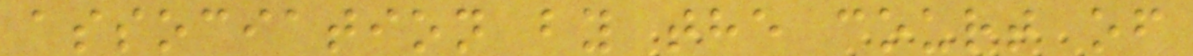association by the court of
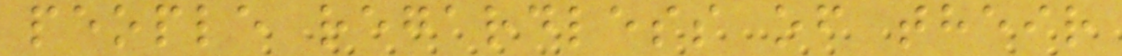people regardless of their
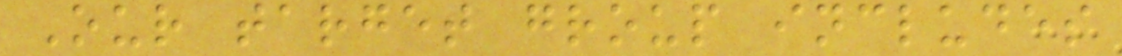Our target group includes
